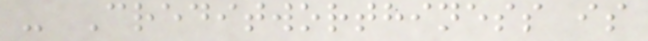- Creditworthiness is
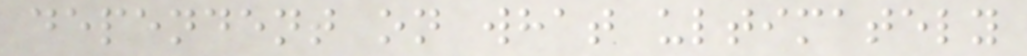dependent on what ultimately
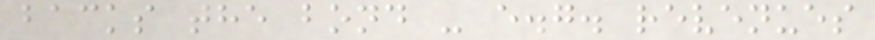backs the bond - e.g. revenues
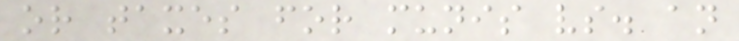or taxes for munis vs. an
